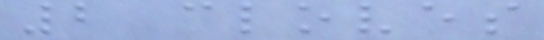2 cloves
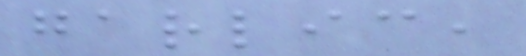garlic,
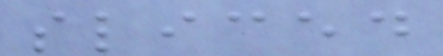sliced
